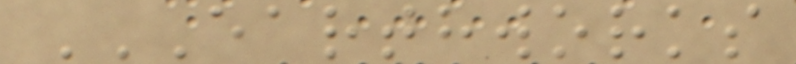EARTHWORKS
